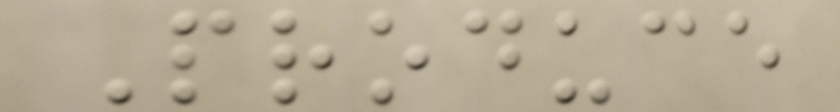Produce
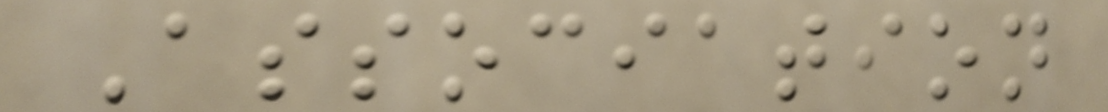Association
